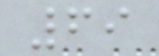69
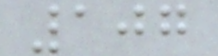107
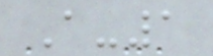A-1
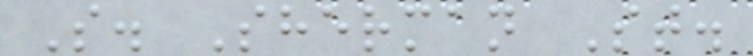S. Sherman St.
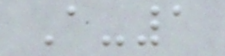A-1
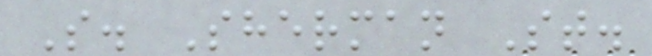S. Sherman St.
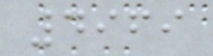4969
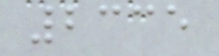2335
